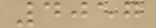4057
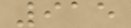915
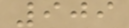909
